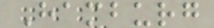Hamburg
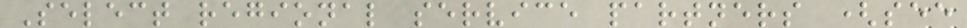Select regional service partners (see
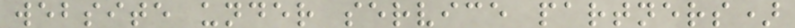website under service partners)
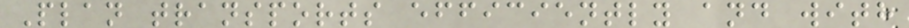Plan transports efficiently and with
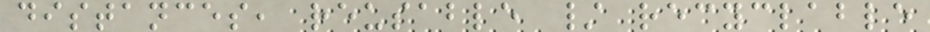distances, reusable / recyclable
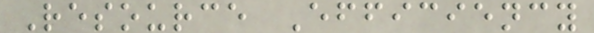Resource Efficiency
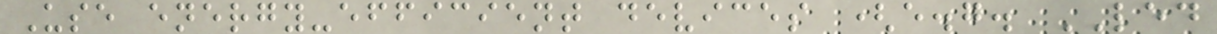Use energy-efficient devices (e.g. LED
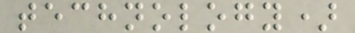technology)
